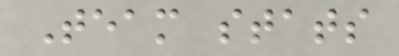Team stats
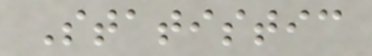Statistic
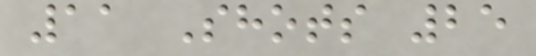11 Shots 25
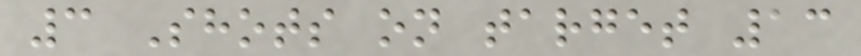3 Shots on target 13
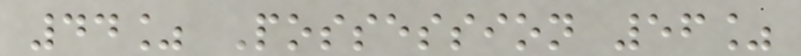44% Possession 56%
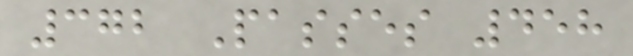372 Passes 458
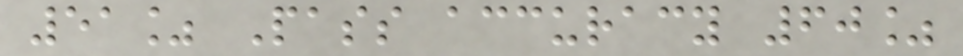51% Pass accuracy 60%
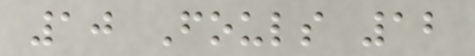10 Fouls 12
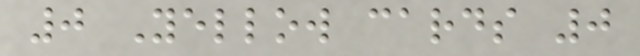0 Yellow cards 0
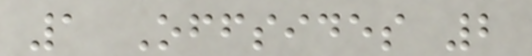1 Offsides 2
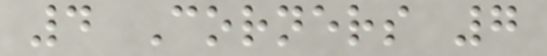4 Corners 7
